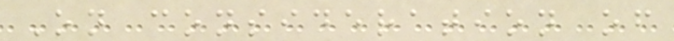On consideration of
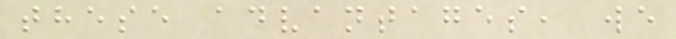these advantages, we
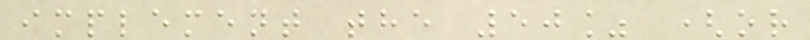implement the 50% (or
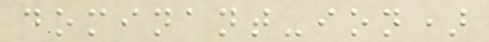dominant-ion)
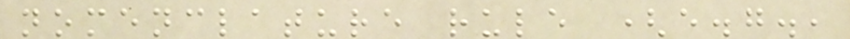nomenclature rule (e.g.,
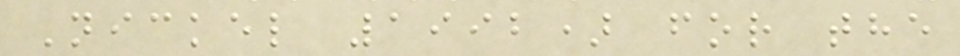Nickel 1992) for the
